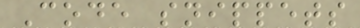Code snippets
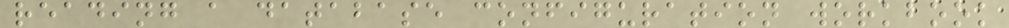reading a database configuration workbook
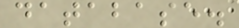database.
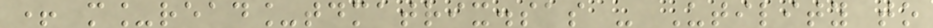+ m_read_tdmatrix.sas - Utility to
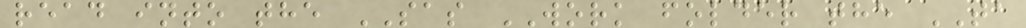read into the SAS WORK folder the TA
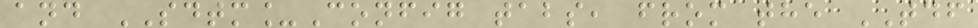and SDTM_Config tabs, from the TDF
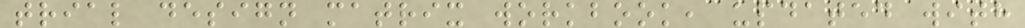trial design matrix workbook, updated with
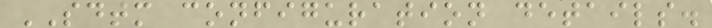SDTM configuration details.
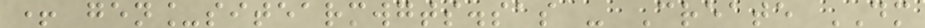+ gen_sitearmwgts.sas - Create DM
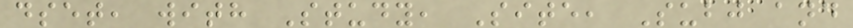dset, with Study, Site, Subj and
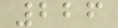226
